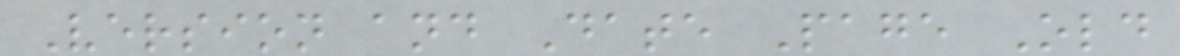Version and Date Page Old
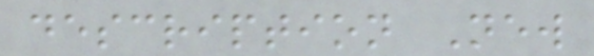description New
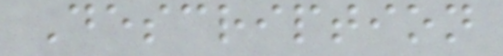Description
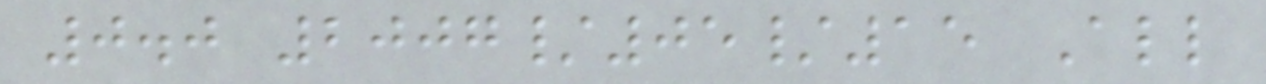0.0 2007/05/15 All
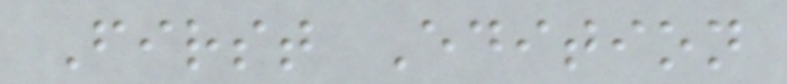First Edition
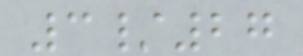3/27
